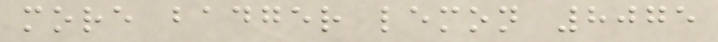more badger lemon 8075
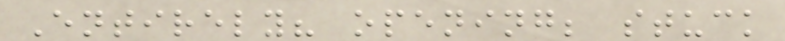Entirely? opening; stuck
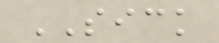SICK
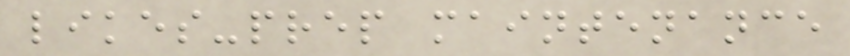likes-prep maintenance
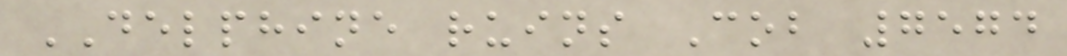DELPHINE ruins Cob 7574
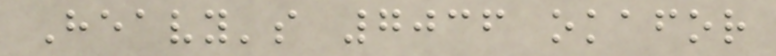Heavy's 7036 okafor
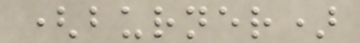(burner)
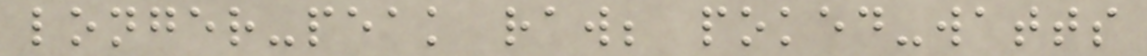longer-peak raw; poked-watts
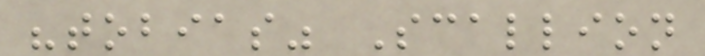"tobias" Scallion
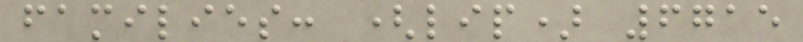families: (lip) 6715
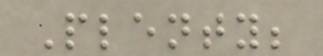Plenty;
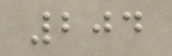204
